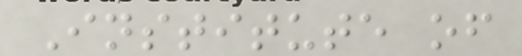Institute of
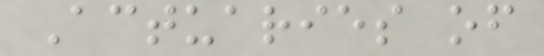Actuaries of
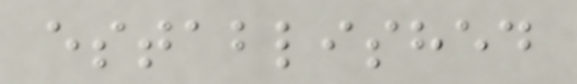established
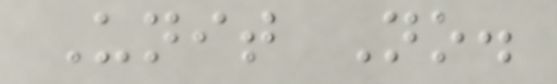Unit No.
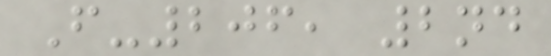F-206, 2nd
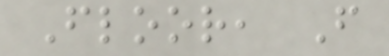Floor, F
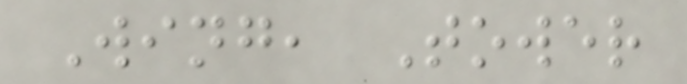Wing, Tower
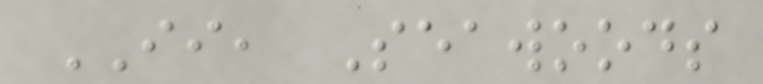II, Seawoods
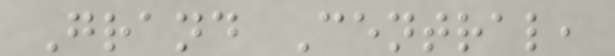Grand Central,
